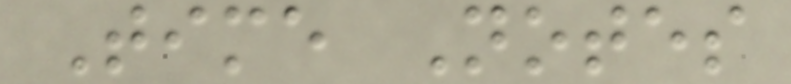Time Notes
